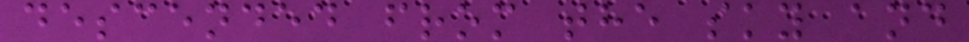descended from the sky and
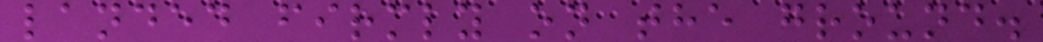landed firmly on the ground.
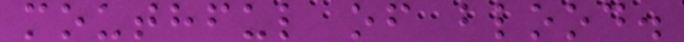mouthful of blood.
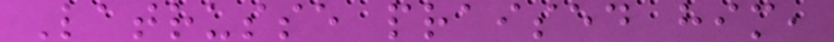Latrusse praised him,
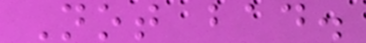Not bad.
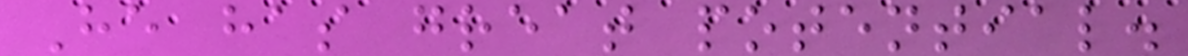He has great potential.
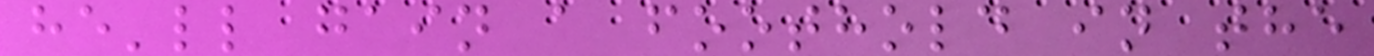he'll gain a foothold in the
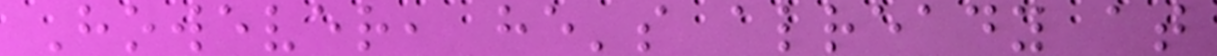However, he's already at
